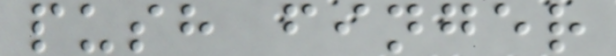push finger
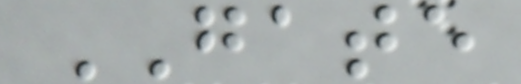GATE
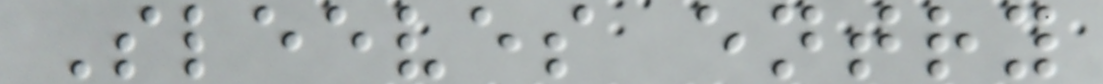Sleeves entry
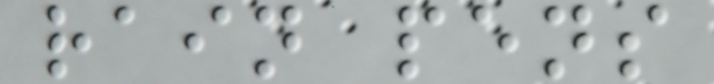rain pens
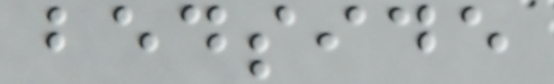bedside
